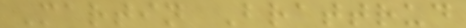Martin Brattrud
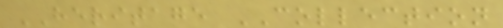HERITAGE COLLECTION
